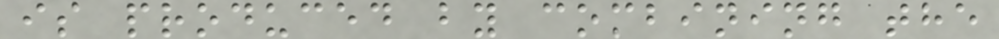is produced by combining the
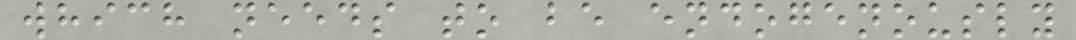which needs to be endogenously
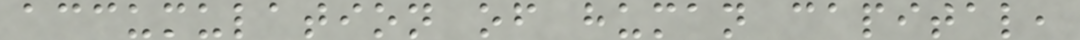accumulation of human capital,
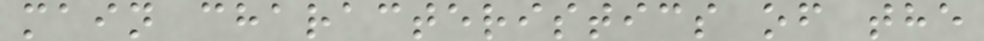main characteristics of the
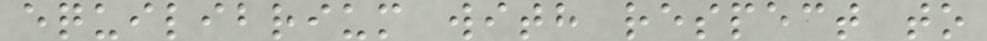equilibrium with respect to
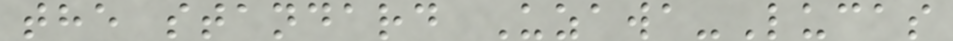the standard Uzawa-Lucas
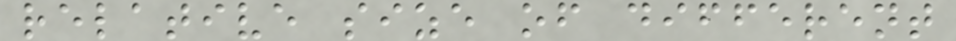relative size of different
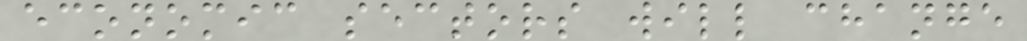economic sectors will change
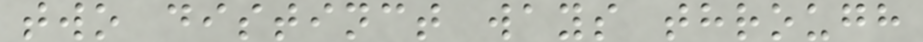two distinct ways through
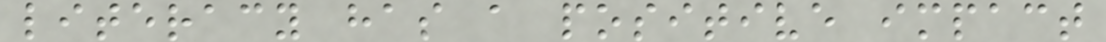literacy has a positive impact
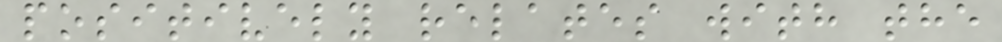positively relates with the
